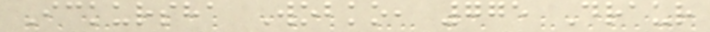Ickursha Wobko, 775 Draur
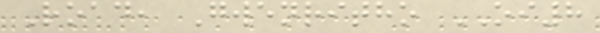Road, Gwenritho OI8
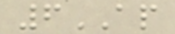6AP
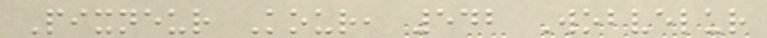Pixneur Kour, 542 Wobvelur
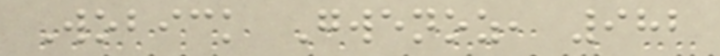Wobick Gwenoz, 982
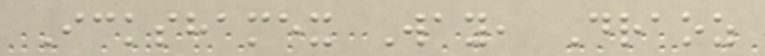Ickshamex Way, Draoz
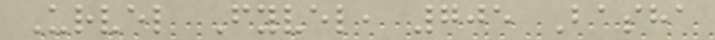Urvel Fyvel, 705 Basha
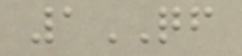1QF
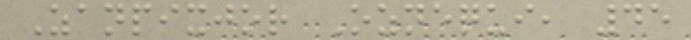Zanpixjor Oznequi, 45
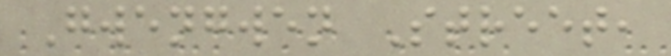Gwengwen Street,
